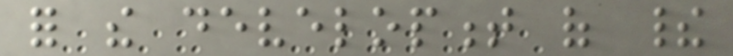for the development of their
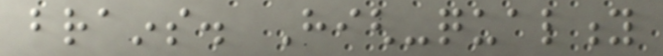brains. High-quality
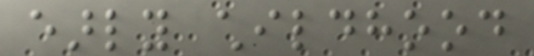early childhood
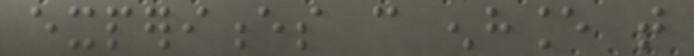experiences can enhance that
